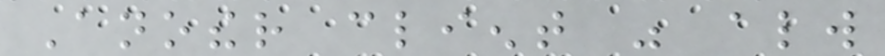Another client was always
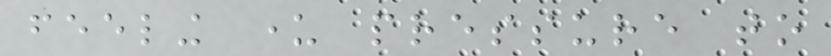feeling under pressure to
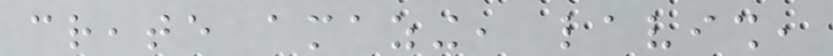create amazing, lavish,
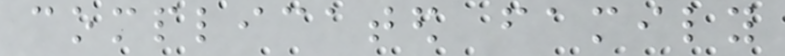complicated family
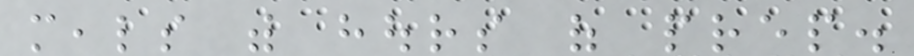meals with hours of prep.
